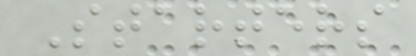Starters
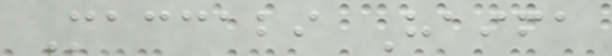Maccabi Haifa
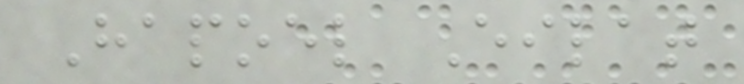Hapoel Eilat
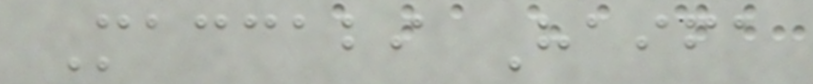Maccabi Haifa
